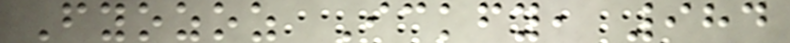Fyozoz Ickfy, 984
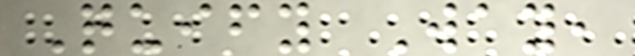Quify Way,
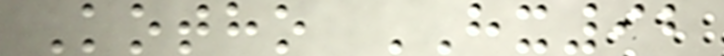Kotho HX92
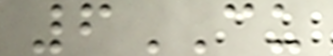6CU
